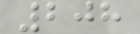208
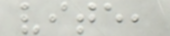vite,
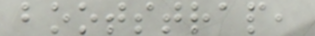bootstrap,
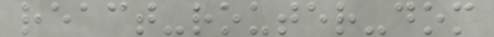react-router-dom
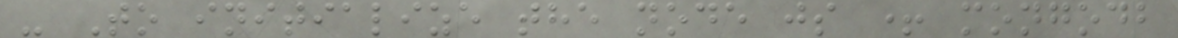- To initialize the node js + mongodb
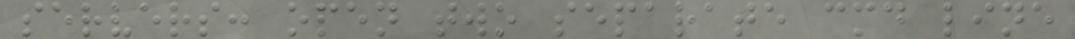servers: open two separate cmd line
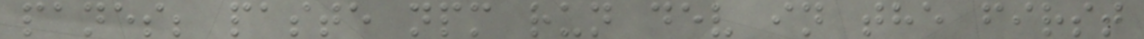panes; paste npm run dev in the first
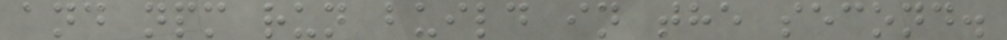and npm run build in the second.
